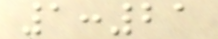1:21
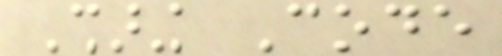Sharing Code
